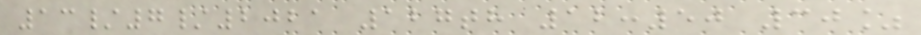13/7/2021 127th 12:50 30%
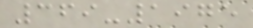369-1975
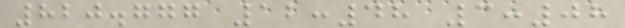820.777 12:48 3:08
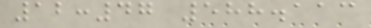12:47 588.113
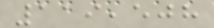119,508
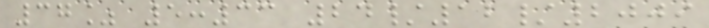37% 5:33 24/12/2009
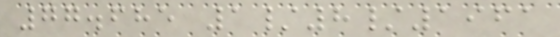77.685 1/8/1961
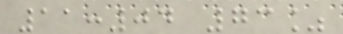11:04 73%
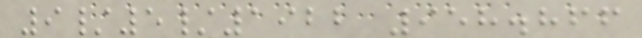9/5/1922 958.866
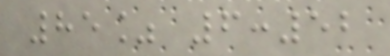85% 6:52
